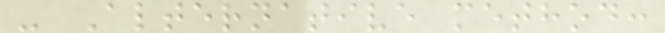- Alternative method:
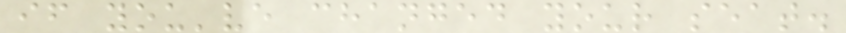if you've changed your seat.
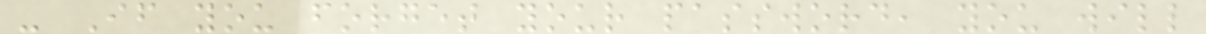- If you forget your password, you will
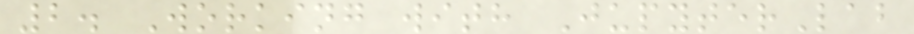2. Working with JupyterLab
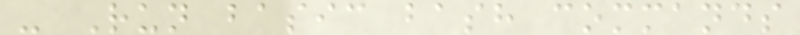- Run basic bash commands
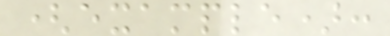(example):
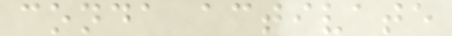conda activate
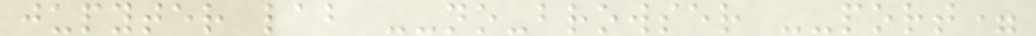jupyter lab --no-browser --port=
